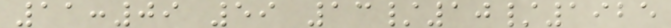11:09 59 13/10/1925
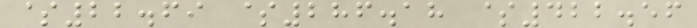$22.69 $286.18 $422.56
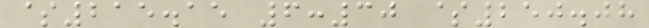$215.15 6:30 $250.08
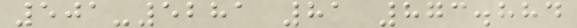501-5281 81 873.884
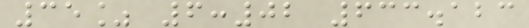35% 6:02 633.123
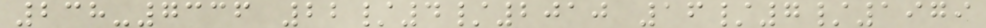238-7336 22/4/2010 16/7/1979
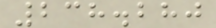238.280
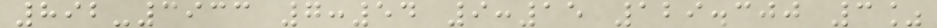892-3933 7:54 9:15 129.300 3%
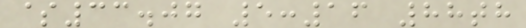$33.07 5:16 88th
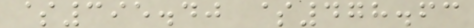$395.40 $478.63
